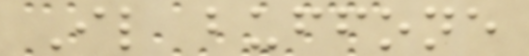Il buffone
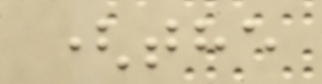(the
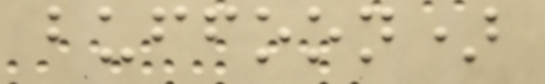buffoon)
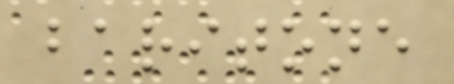baritone
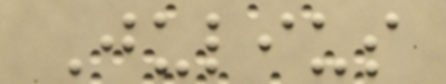Julius
